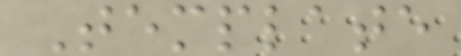Template
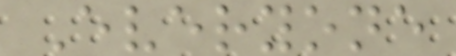Everyone
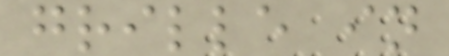grille in
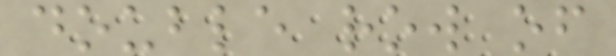double row of
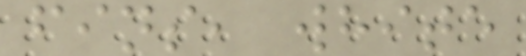fins, white
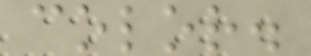color.
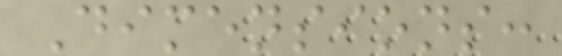Dimensions:
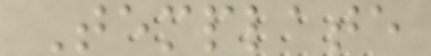Template
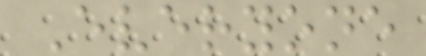Everyone
